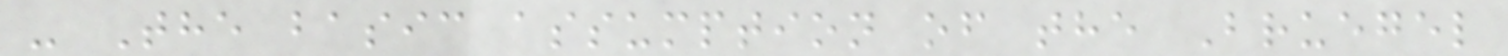- The basic assumption of the Bruegel
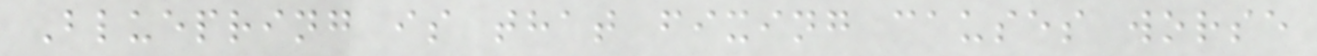Bluepring is that fixing causes worse
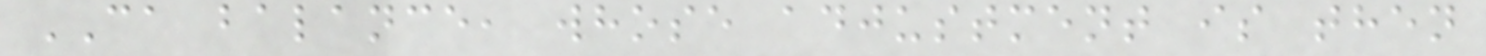CA balance, whose adjustment is then
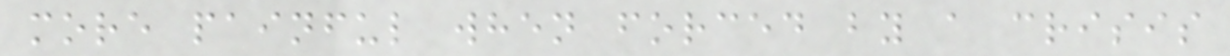more painful when forced by a crisis
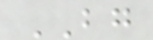BG
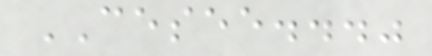CESEE..."
